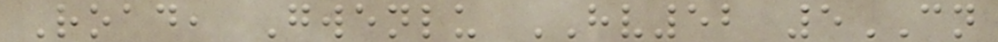Road, Gwenlu HV52 5CN
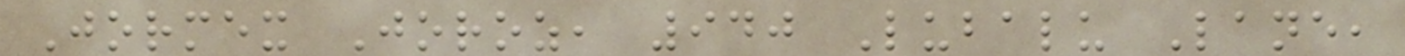Jormex Joroz, 940 Lubalu Lane,
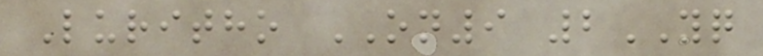Luritho ON9 2YQ
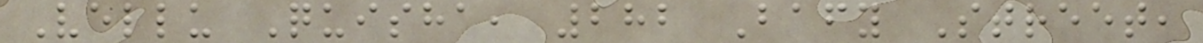Vellu Quisha, 282 Bafy Street,
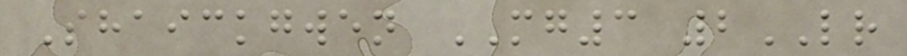Shaickgwen MG3 2LR
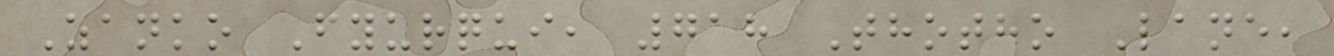Zanko Fyurqui, 718 Thotho Lane,
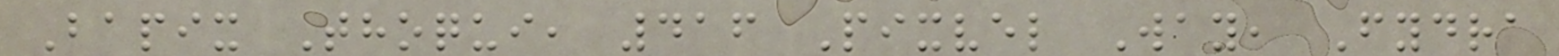Bapix Thoqui, 416 Pixvel Way, Fydra
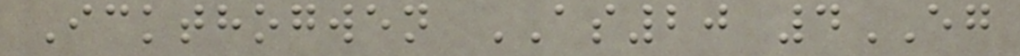Ickthogwen AS20 4EG
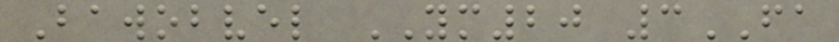Bawobvel YM20 3FA
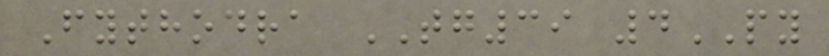Fythodra TG39 4PY
